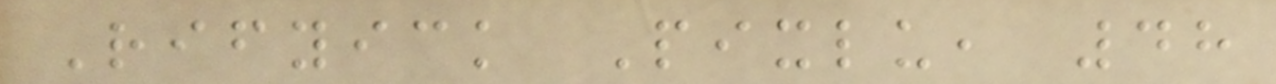Rifyick Pixlu, 48
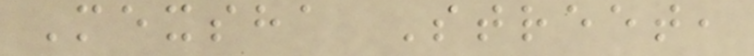Mexsha Street,
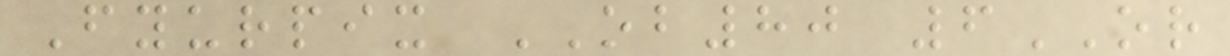Fyurpix OB80 6OR
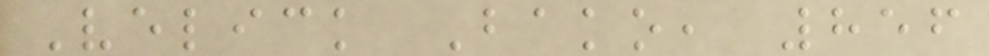Velick Bako, 856
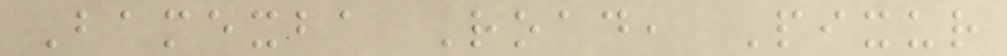Bamexba Road, Pixur
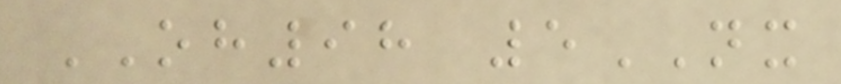OH98 5NX
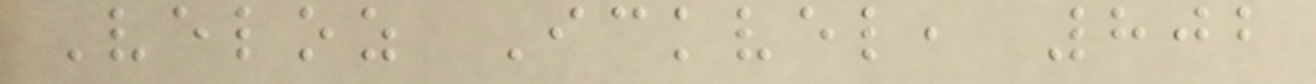Veloz Ickvel, 802
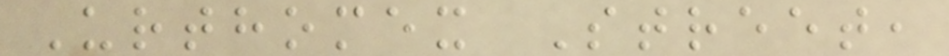Urthomex Street,
